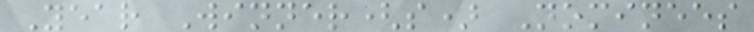Year Winner(s) Nominees
